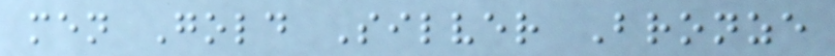men Gold Silver Bronze
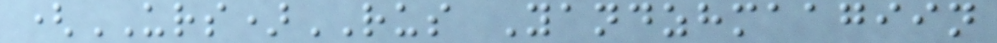(URS)RUS Yandzhmaagiin
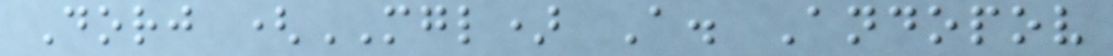Dorj (MGL) A. Andopov
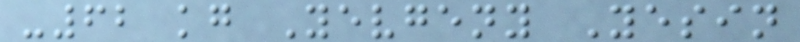-62 kg Yevgeny Yesin
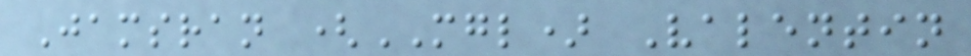Jamsran (MGL) Valentin
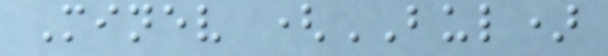Minev (BUL)
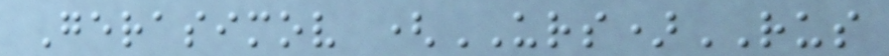Gerasimov (URS)RUS
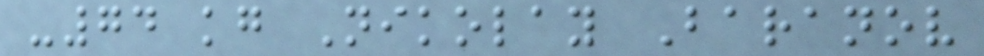-74 kg Nikolay Baranov
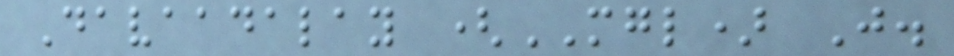Davaadalay (MGL) J.
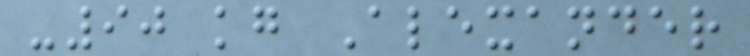-90 kg Alexander
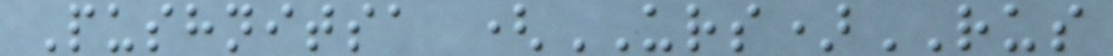Pushnitsa (URS)RUS
